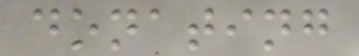donating
